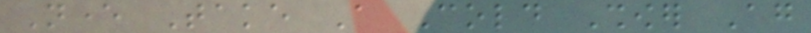Never Take A Cold Shower Again
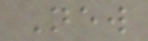New
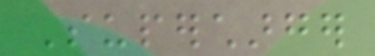Supercharger
